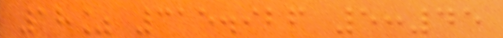18% 315.926 5:45
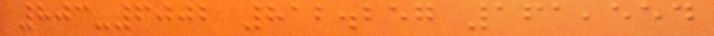803-6002 812.257 161,554
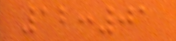12:01
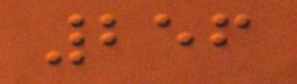256
